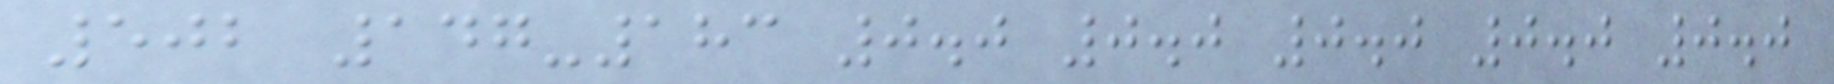502 147-183 0.0 0.0 0.0 0.0 0.0
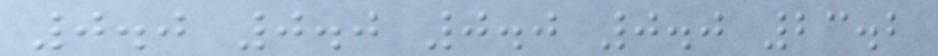0.0 0.0 0.0 0.0 23.2
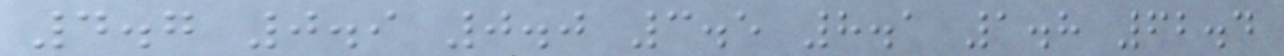4.7 0.9 0.0 3.5 8.1 1.8 62.4
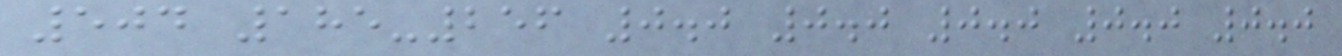504 185-256 0.0 0.0 0.0 0.0 0.0
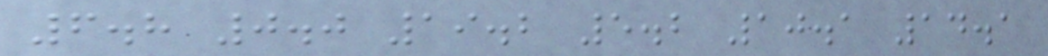6.8 0.0 19.2 5.2 10.1 14.1
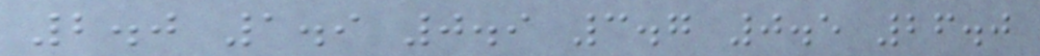2.0 1.9 0.9 3.7 0.5 26.0
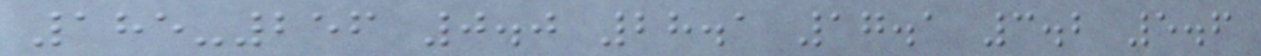185-256 0.0 28.1 17.1 3.2 5.6
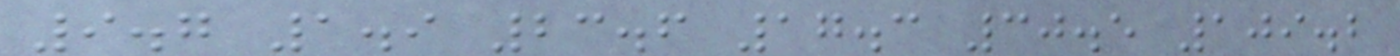9.7 1.9 23.6 17.3 30.5 109.2
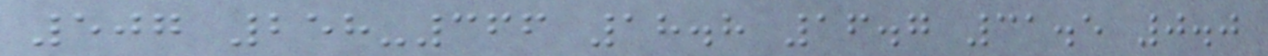507 258-366 18.8 16.7 31.5 0.0
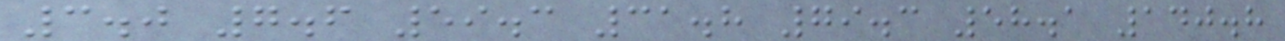3.0 7.6 59.3 31.8 79.3 58.1 140.8
